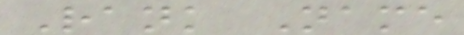Rank Name
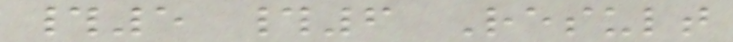#5 #6 Result
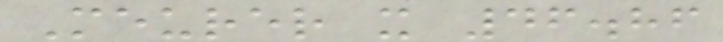Meurer x 46.86
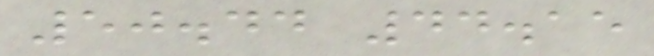50.44 44.15
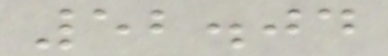52.04
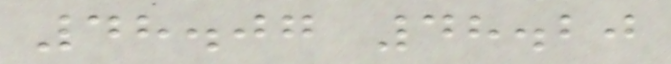48.07 48.20
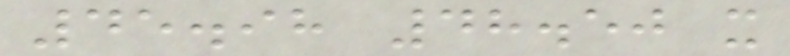45.98 48.50 x
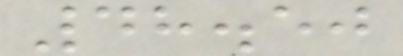48.50
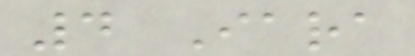4 Iara
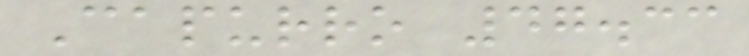Capurro 47.33
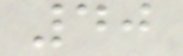40
